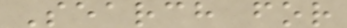Search for
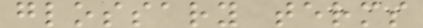glossary terms
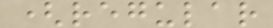(regular
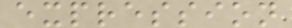expression
